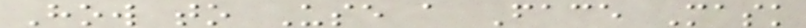How to Use a Face Mask
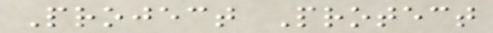Project Protect
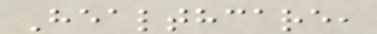Healthcare,
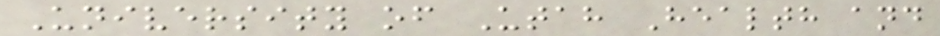University of Utah Health and
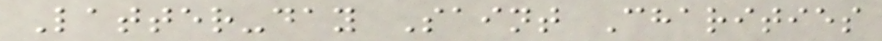Latter-day Saint Charities
